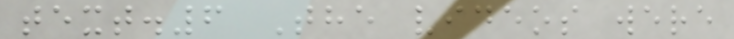text.6 The videos were
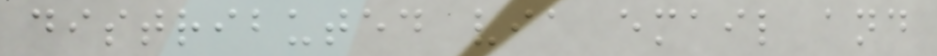distributed via email and
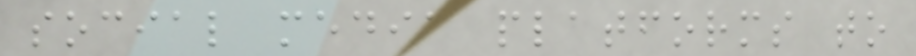social media platforms to
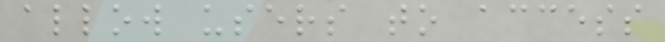allow users to access
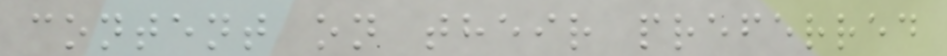content on their preferred
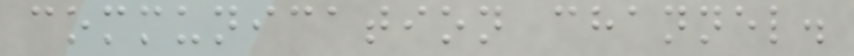communication channel.
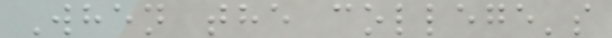When the college's
